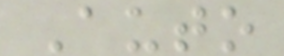Auto
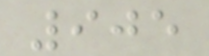905
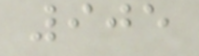905
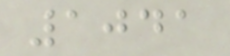1041
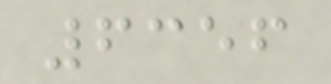6356
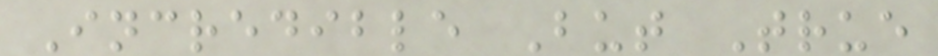Incredible But True
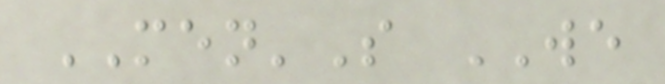MEN'S WE
